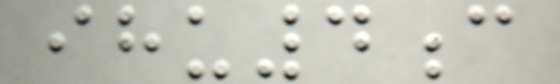ihu4c
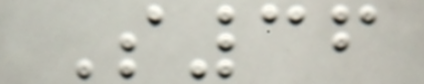S36
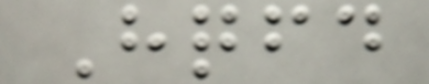Hqfd
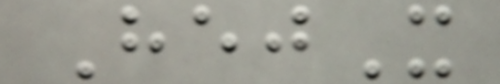HejX
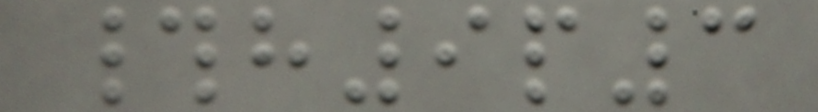#h9p3
